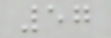57
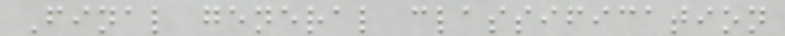Final general classification
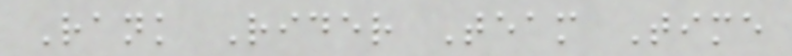Rank Rider Team Time
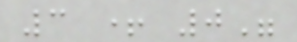3 + 0"
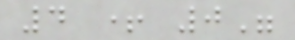4 + 0"
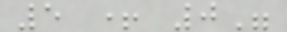5 + 0"
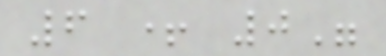6 + 0"
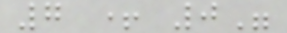7 + 0"
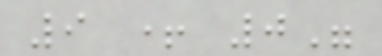9 + 0"
